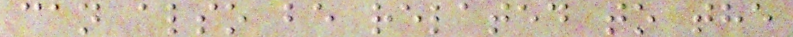can also be related to the
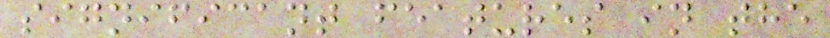significant features in the
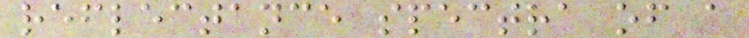reflectance spectra of a
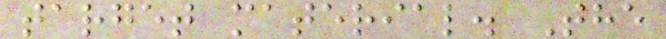target material. The
